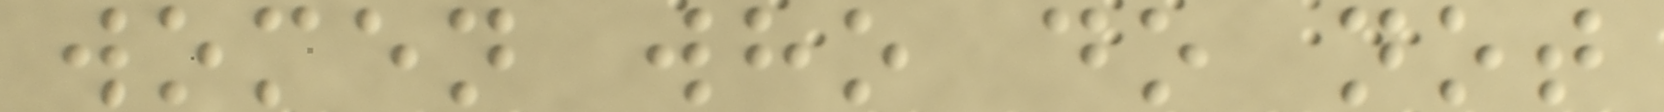women who do not
